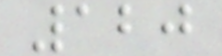120
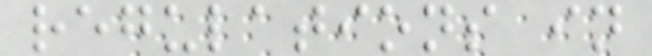regulations in
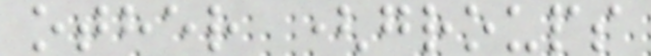other (groups
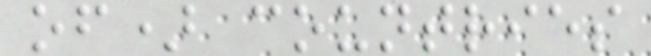of) countries
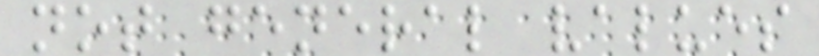not general values
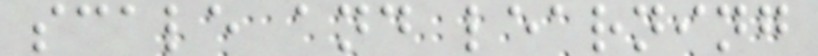scale and learning
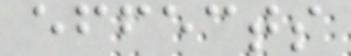effects
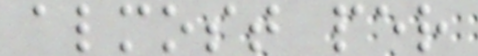almost per
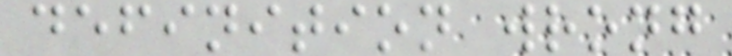definition wrong
